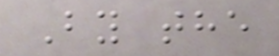By the
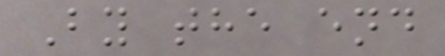By the end
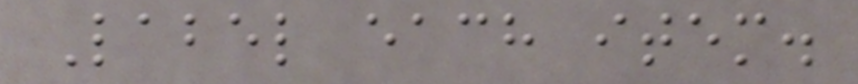Label each item.
